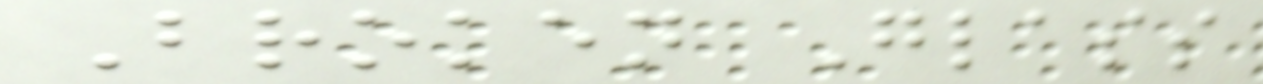Broken Glass
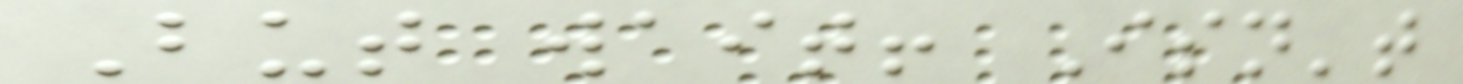But wait! Isn't
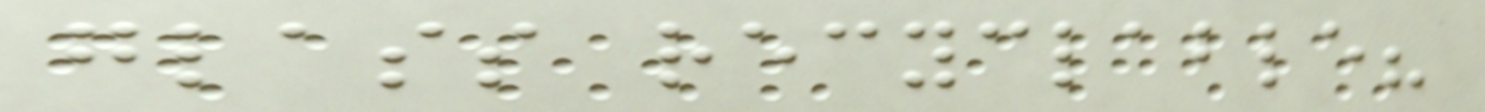glass recyclable?
